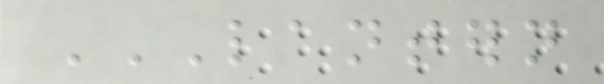LANTERN
